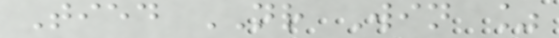Tied NR Win %
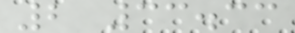2 33.33
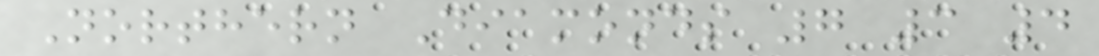Northern Diamonds 7 3 4
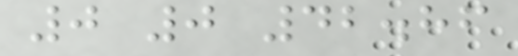0 0 42.86
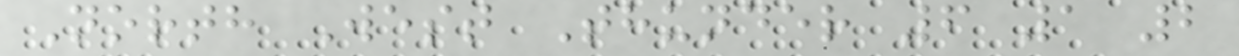North West Thunder 6 1 2
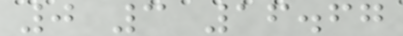0 3 16.67
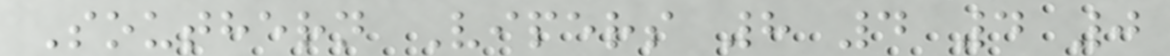Southern Vipers 8 4 4 0
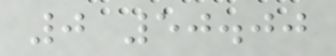0 50.00
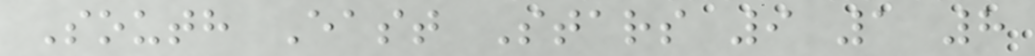South East Stars 9 1 8
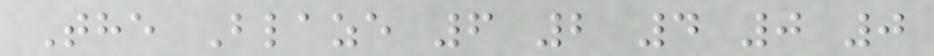The Blaze 6 2 4 0 0
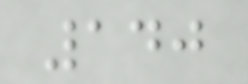140
